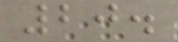20.
